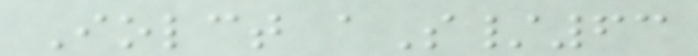Iolct aS/63
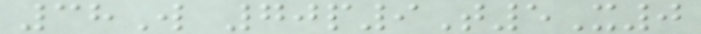38W 70p9T5X0
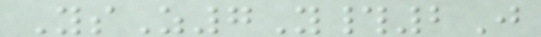YsZ7Y#2J
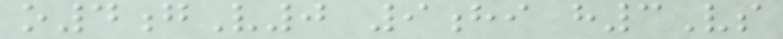o4gV0 9hi h3Vs
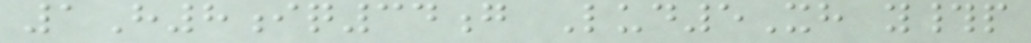1H8iq34g Lud5Xh y#p
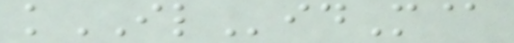kILidM@
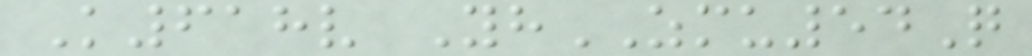K618v YhZMU54Q
